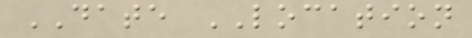DATE LOCATION
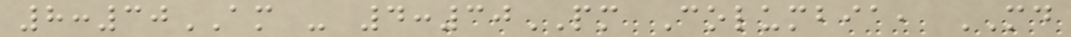8:30AM - 4:30PM Columbia, MD
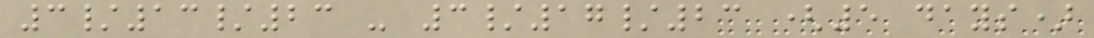3/13/23 - 3/17/23 (5 days)
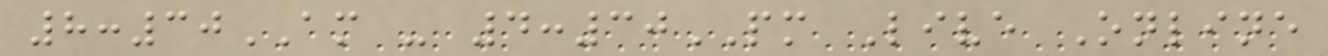8:30AM - 4:30PM Live Online
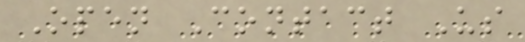Open Contact Us
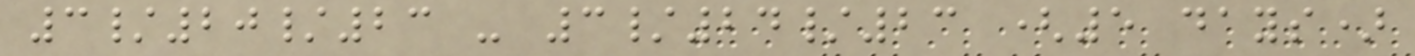3/20/23 - 3/24/23 (5 days)
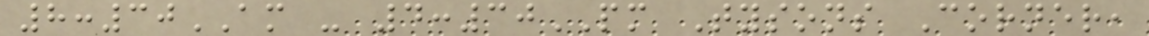8:30AM - 4:30PM Tysons Corner,
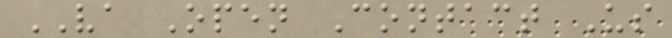VA Open Contact Us
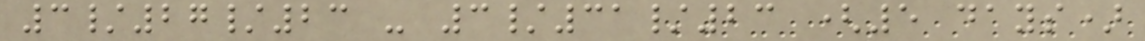3/27/23 - 3/31/23 (5 days)
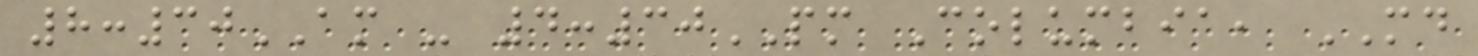8:30AM - 4:30PM Columbia, MD
